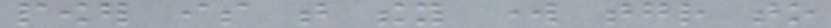power is that they work together to
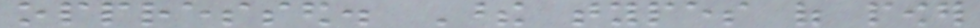oppressed. These types of power
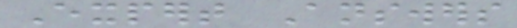Expert Answers
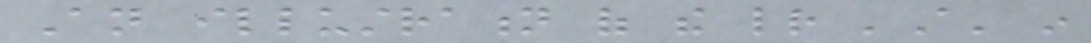An illustration of the letter 'A' in
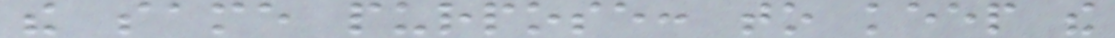the same purpose: to keep the
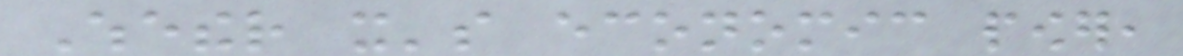Whether it's economic power,
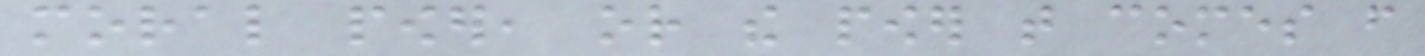moral power, or the power that comes from
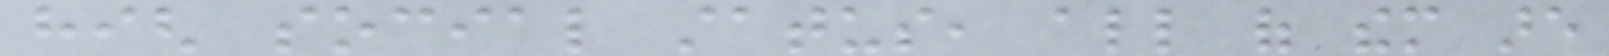high social status, all of them are
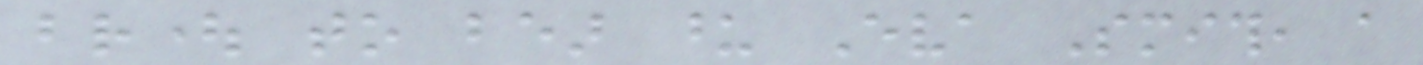brought to bear upon Eva Smith, a
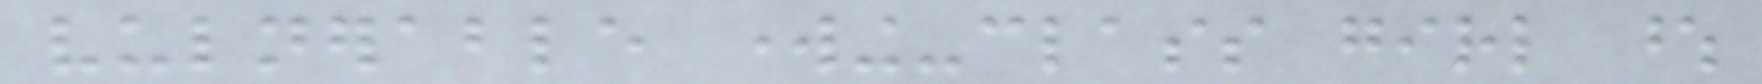vulnerable working-class girl whose
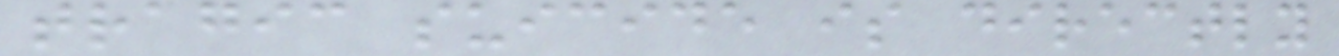tragic suicide is directly
